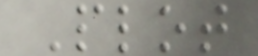Plot
